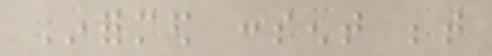Informed consent between
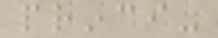princi-
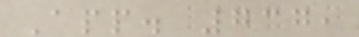App. 737,
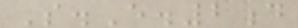S.E.2d
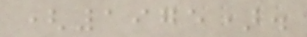(1975).
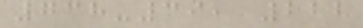738-39, 222
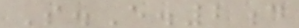S.E.2d
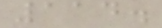114.
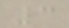3
